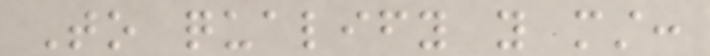To qualify you must:
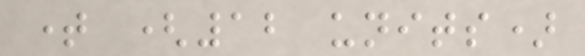time (12 units)
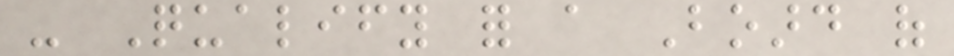- Qualify for a Board of
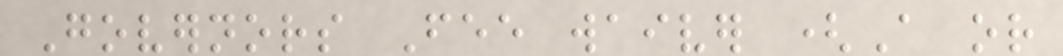Governors Fee waiver (A or
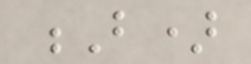B)
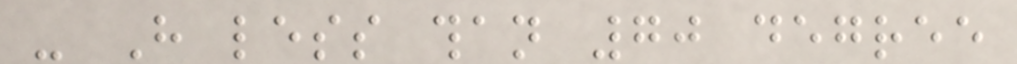- Have less than 70 degree
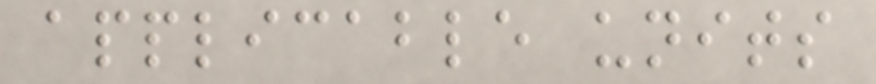applicable units
